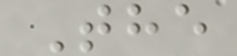The
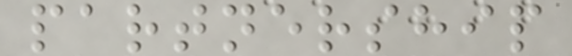partnership
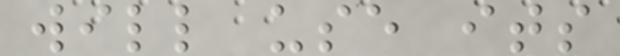will use its
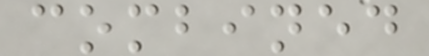combined
